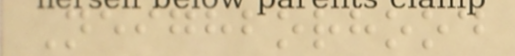Neighborhood
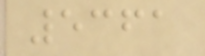5361
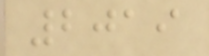2019
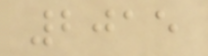2015
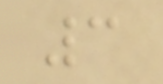3
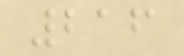216
